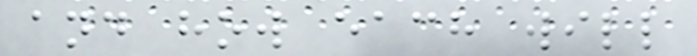and how each will
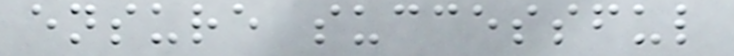ensure successful
